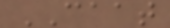CAAT
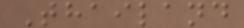Thailand
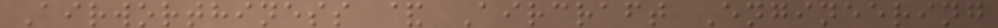Airworthiness & Aircraft Engineering
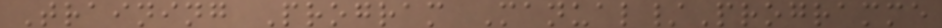Training Program Manual/Programme
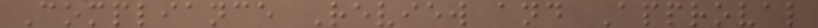Compliance Review and Approval
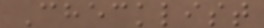Checklist
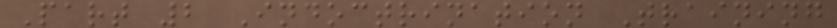Part 2 Indoctrination Training
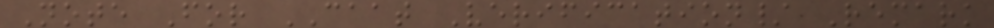Note For CAAT Verification/ Remark
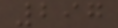297
